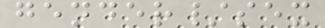gender/sex
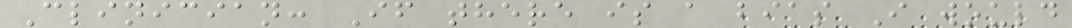Clinician: If there is a bias I would
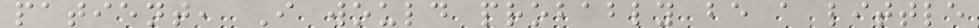patient, I would probably be a little
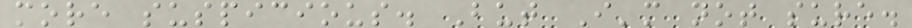more suspicious. But I'm not sure.
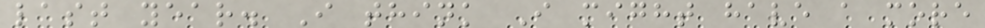last year. I think I might have a more
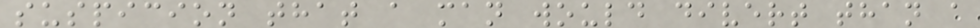suspicion that a man would divert than a
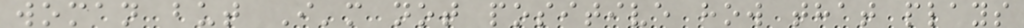woman but I'm not positive how that plays
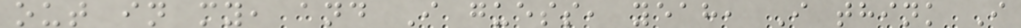out in my, and I guess, yeah, I think I
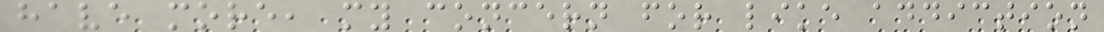have more, my concern for like addiction
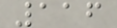116
